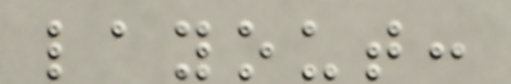layout:
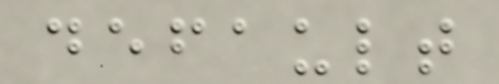default
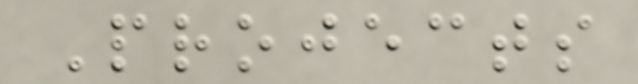Projects
